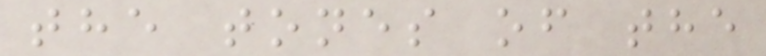the tones of the
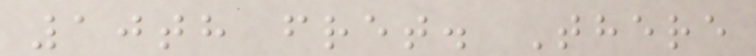10th fret. There
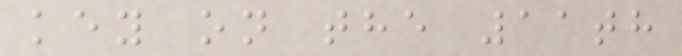key on the 11th
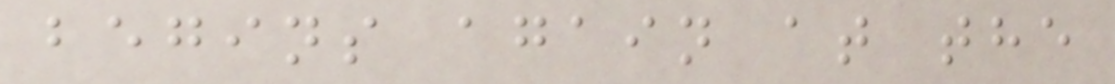begins again at the
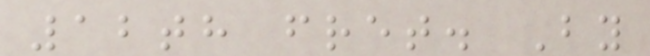12th fret. By
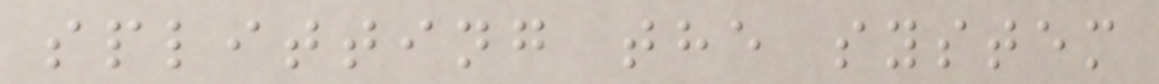splitting the system
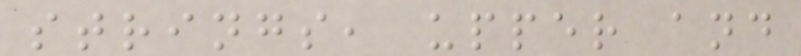strings, upper and
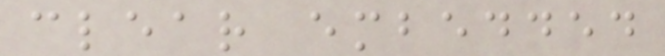clear embedded
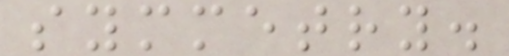symmetry.
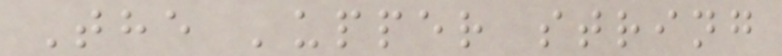The 'upper string
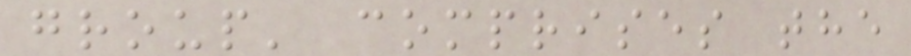group' comprises the
